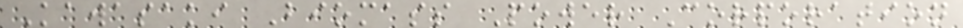Kawasaki Biomass Power Corporation
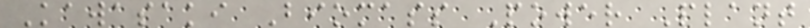Kawasaki Biomass Power Plant
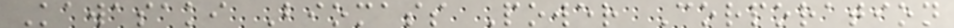Kawasaki Biomass Power Corporation
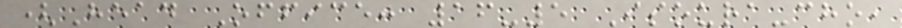(Head Office: 16-5 Isoura-cho,
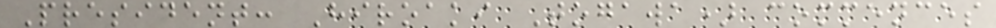President: Hiroaki Togawa) commences
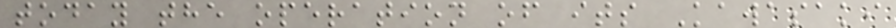today the operation of its Kawasaki
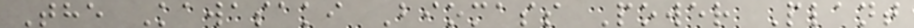The Kawasaki Biomass Power Plant
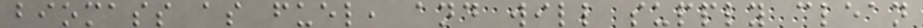biomass as fuel, and will supply clean
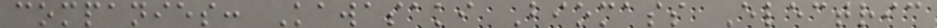companies: Kawasaki Biomass Electric
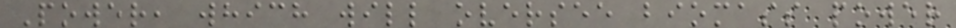Power, which will oversee biomass power
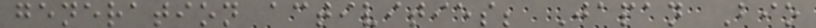generation activities; Japan Bio
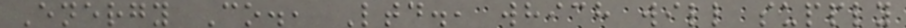Energy Co., Ltd., which will supply
